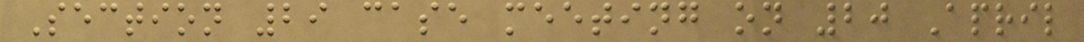Section 29 case meeting on 20 April
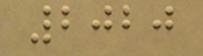2020
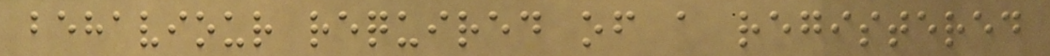behaviour required of a registered
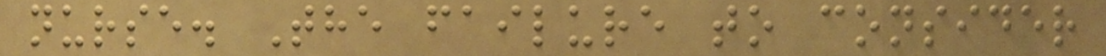nurse. The failure to consider
